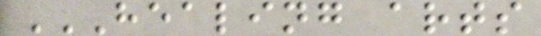HEALING ARTS
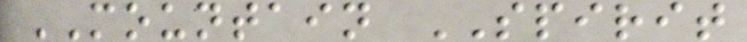MOUNTAIN SPIRIT
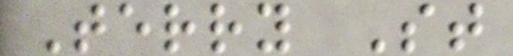Terry St
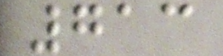713
